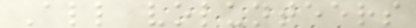All volunteers
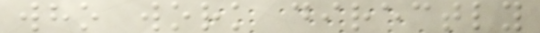who work directly
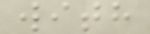with
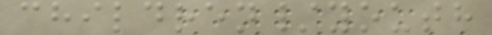children/youth
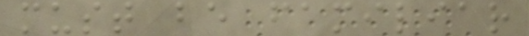must be familiar
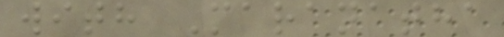with Maranatha
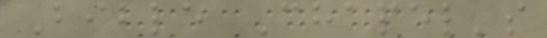Bible Chapel's
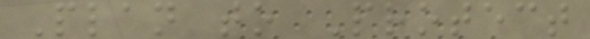Plan to Protect
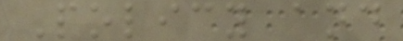Policy and
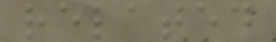related
